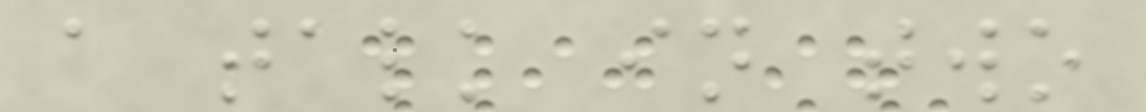a talk in two
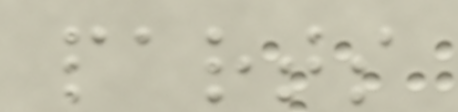parts
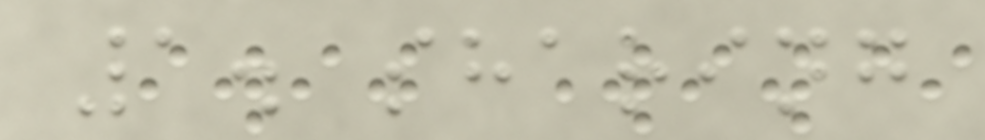1. sharing
